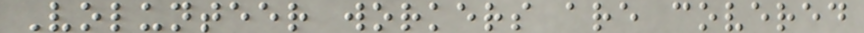Volunteer workers are covered
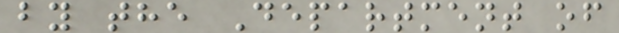by the Department of
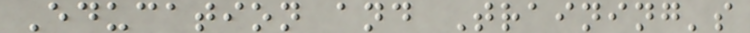Education and Training's
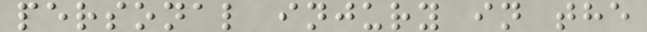personal injury in the
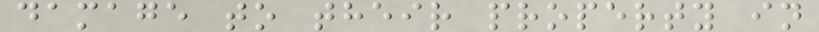damage to their property in
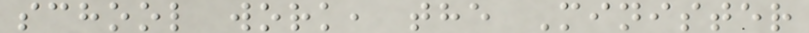school work, the Minister
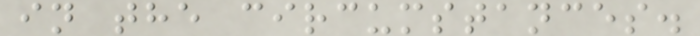in the circumstances.
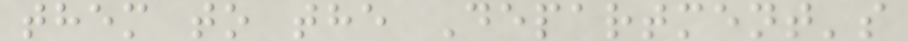them to the Department's
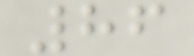86
